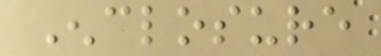Enclosure
